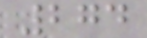274
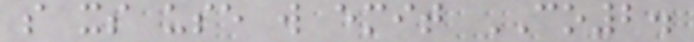so its use will emit CO2.
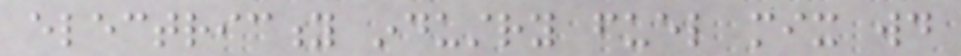electricity industry fuel mix would
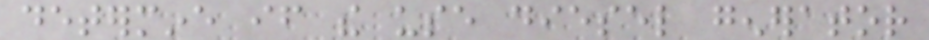determine if the use diesel generator
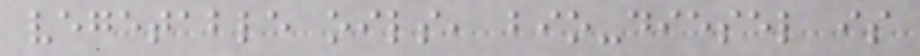vegetable oils, bio-diesel is
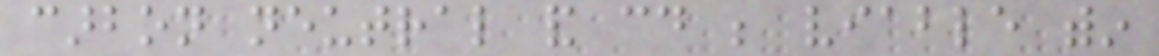carbon neutral and could be viable within
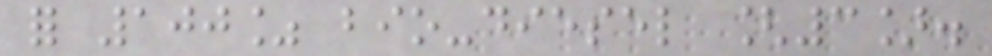for 100% bio-diesel [3].
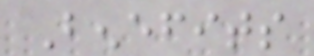Benefits
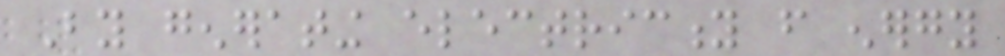By generating electricity from energy
